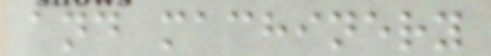and machinery
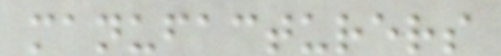manufacturers
